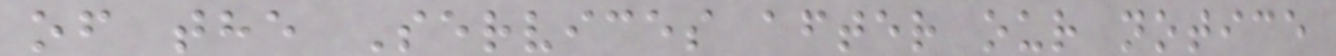of the Services after our notice
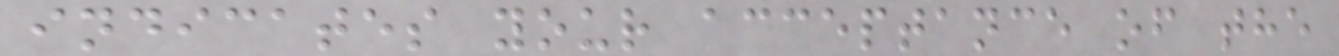indicates your acceptance of the
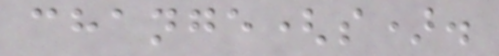change(s).
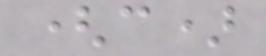(c)
